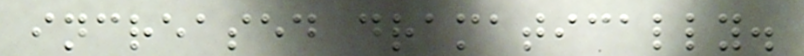increased dramatically.
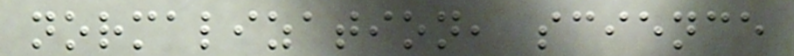normalization, science
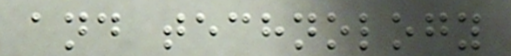and technology
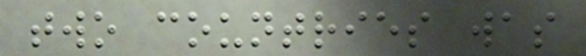two countries was
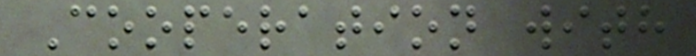Cooperation with
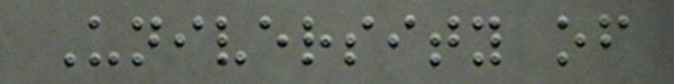University of
